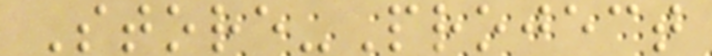Store-Project
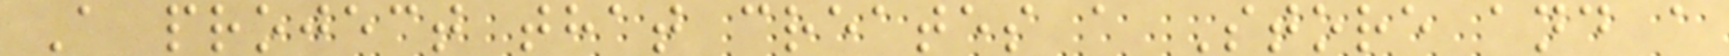A project that creates a Store and a
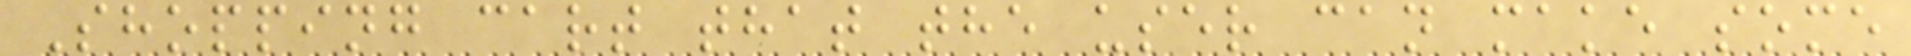Shopping cart that the user can make some
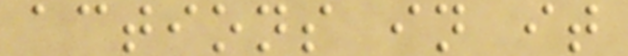actions in it
